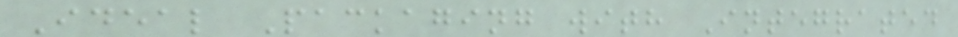Ideal Packaging with Integrated
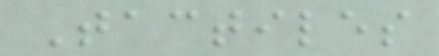Tactiles
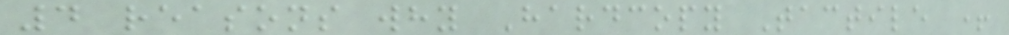4 reasons why Hardcopy Tactile +
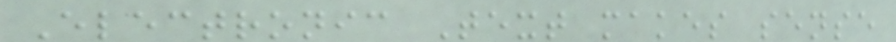Electronic Text makes sense
